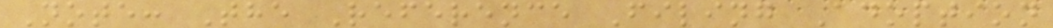Note: The Reference Filing Adoption
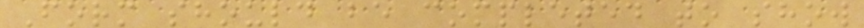Form should be completed to show
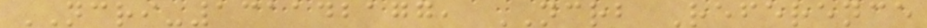NCRI-131142177, NCRB Reference
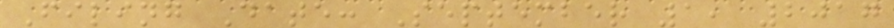Filing Date: September 1, 2017
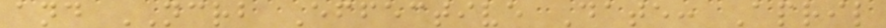and NCRB Effective Date: April
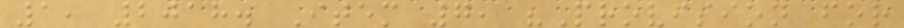1, 2018. Item 7, "Provision for
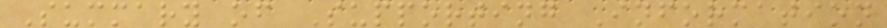Summary of Supporting Information
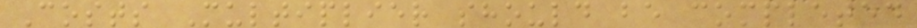Costs Multiplier should be completed
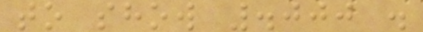to show .000 .
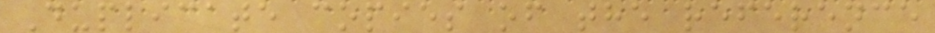Duplicate copies of the reference
